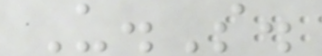U.S.
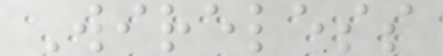Wireless
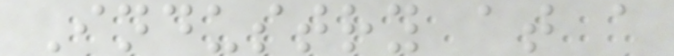Industry at a
